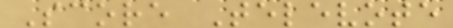Score Televote
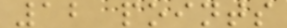12 points
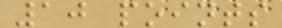10 points
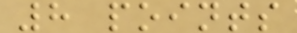8 points
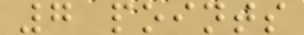7 points
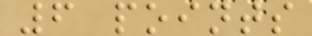6 points
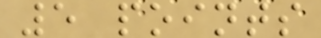5 points
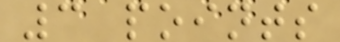3 points
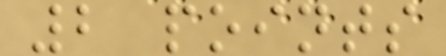2 points
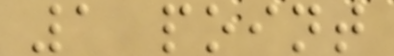1 point
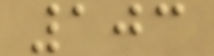103
